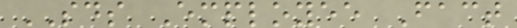SDS Employee Fact
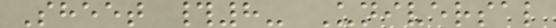Sheet #8- Universal
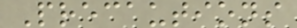Precautions
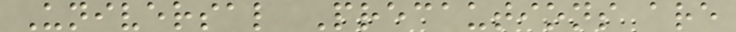Universal Precautions are
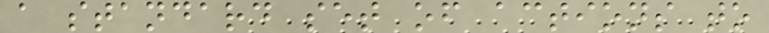a standard set of actions to
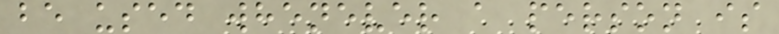be used whenever a person is
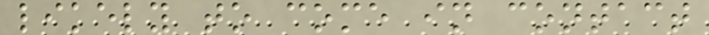likely to come in contact
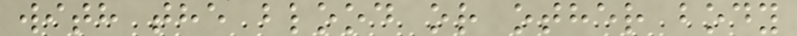with the blood or other body
